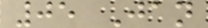05 Jan
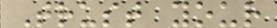Trust your
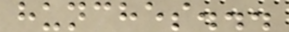hunches...
